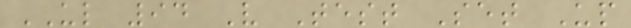UL 94 V Test Set Up
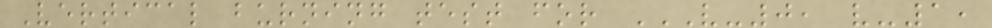Vertical burning test for V-0, V-1,
